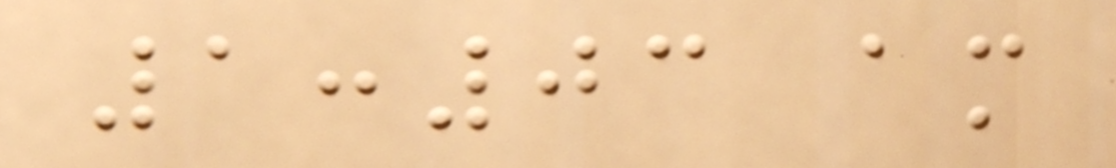1:03 am
